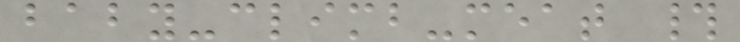baby-climb-meat #
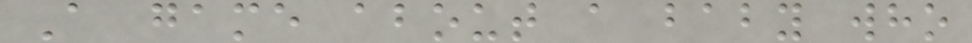A game about a baby who
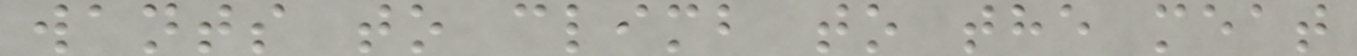wants to climb to the meat
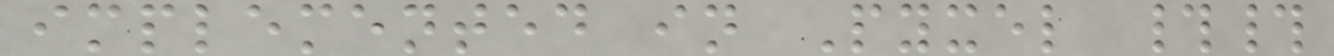implemented in Pyxel ##
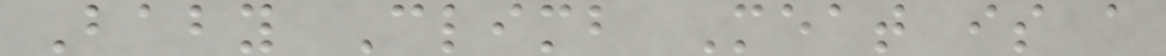Baby Climb Meat is a
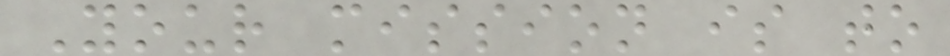Your mission is to
